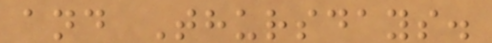and Thursdays.
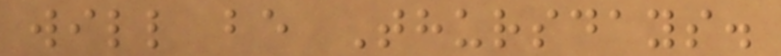will be Thursdays.
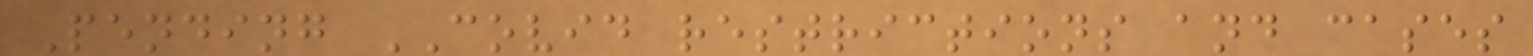Pending COVID restrictions and cases
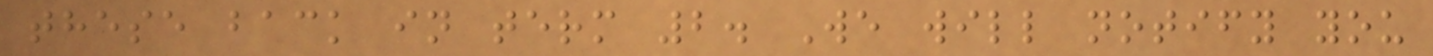these back in term 2. We will notify you
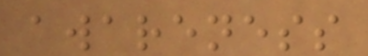awareness
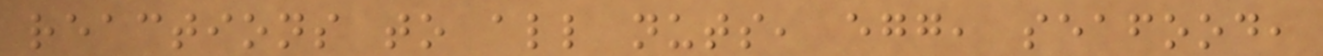reactions to all nuts, egg, seafood,
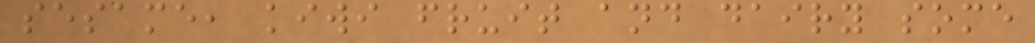sesame, kiwi fruit and dairy some
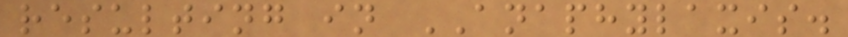resulting in ANAPHYLAXIS.
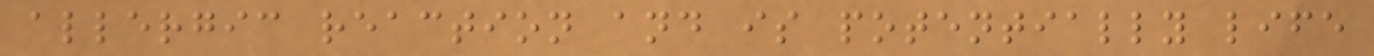allergic reaction and is potentially life
